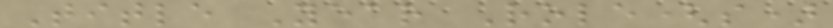Title Year Role(s)
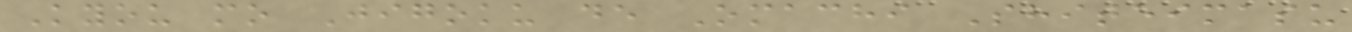Kyou mo Jigoku de Omachi Shiteimasu
